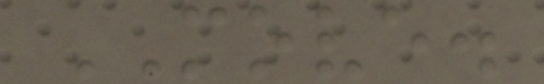MOVE.
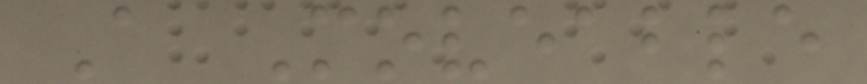A Moveable
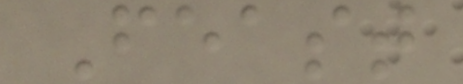Feast
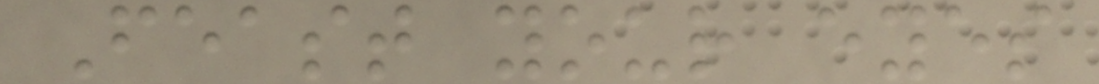Feast your eyes
